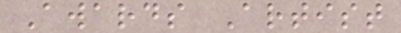Awards Artist
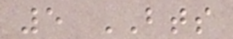5 BTS
